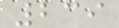239
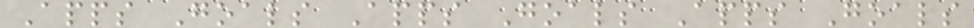Apps Goals Apps Goals Apps Goals
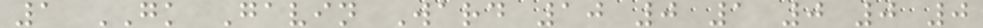1 GK Gavin Ward 10 0 1 0 0 0
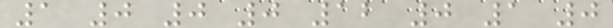1 0 0 0 12 0 1 0
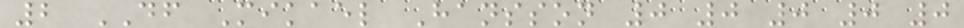2 DF Mikael Hansson 0 0 0 0 0
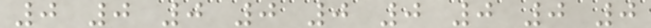0 0 0 0 0 0 0 0 0
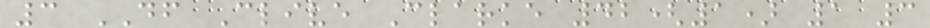3 DF Clive Clarke 42(1) 1 3
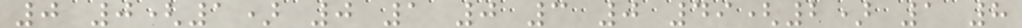0 0(1) 0 1 0 3 0 49(2) 1 8
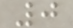0
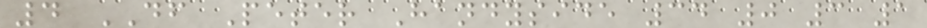4 DF Peter Handyside 34 0 3 1
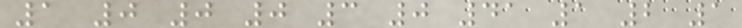1 0 0 0 3 0 41 1 2 1
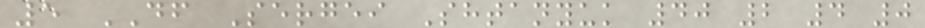5 DF Sergei Shtanyuk 40 2 4 0
